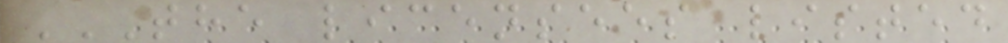THE LICENSEES LISTED
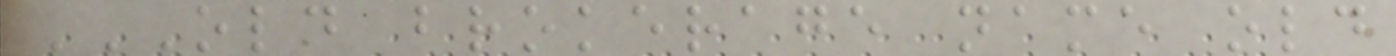OLD BROKERAGE NAME OLD
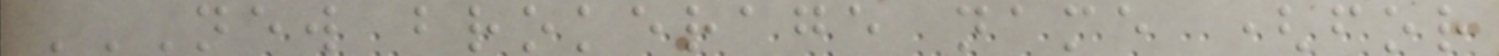NEW BROKERAGE NAME (FOR
